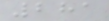281
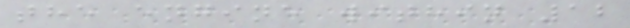the engine within 12
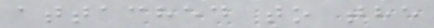attached to the
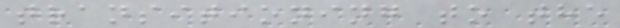transitioning to the
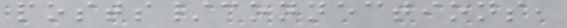posts/connections,
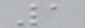1
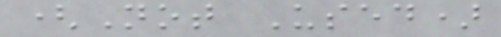(Not Used)
